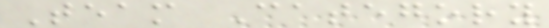Team Category
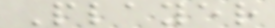Player
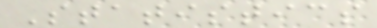Statistics
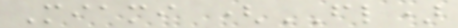Miami (FL)
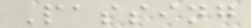Passing
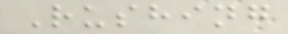Rushing
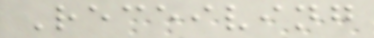Receiving
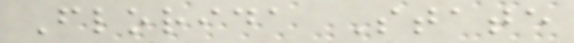Florida State
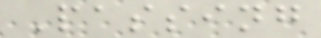Passing
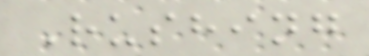Rushing
